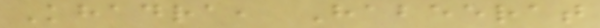Khadra, Habeerat
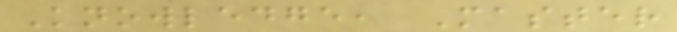Knowledge, Master
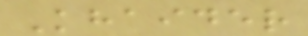Khaider
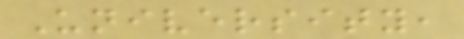University,
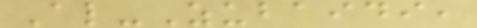Al-Zubaidi,
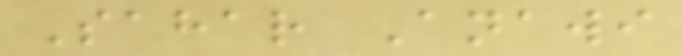Sahar Anawi
